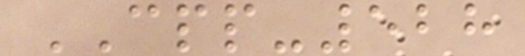CPP-528
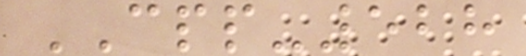CPP-528
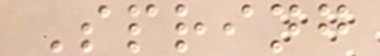Spring
